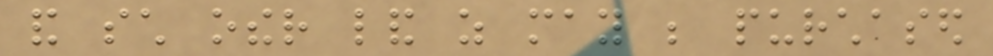and such other land as may be purchased
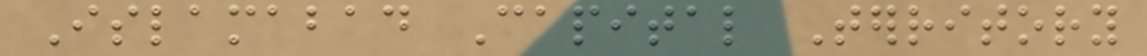Islamabad Capital Territory
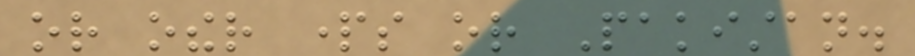or other parts or Pakistan.
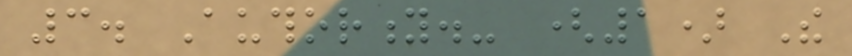3. Authority.- (1) The
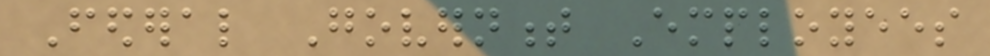Federal Government Employees
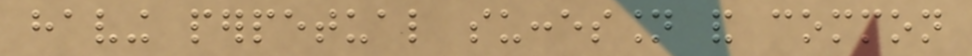having perpetual succession and common
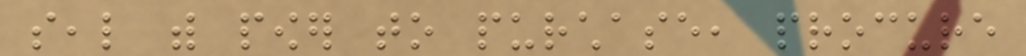seal with power to purchase, procure
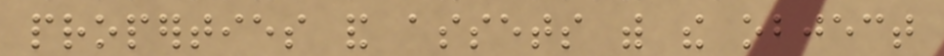properties and assets with the object
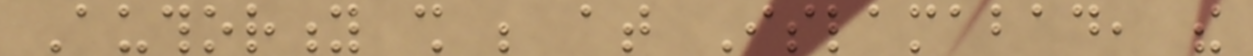Authority shall be at Islamabad, the
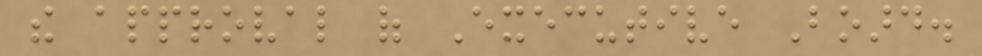the approval of Executive Board.
